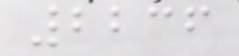2236
